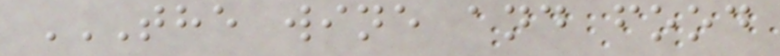THE WINE AND FOOD
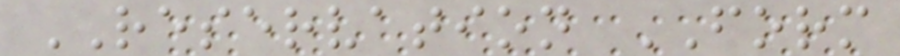RESERVATION FORM
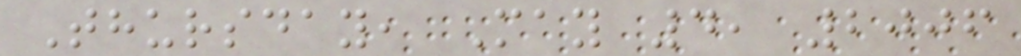Thursday, May 4, 2006
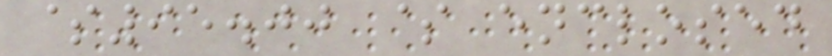$95.00 $ enclosed
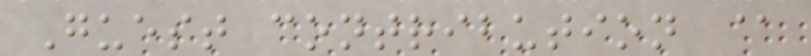Guest contribution @
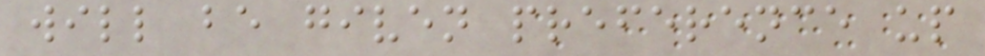will be given preference up
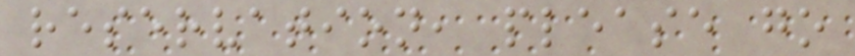reservation, please go
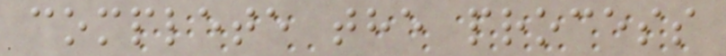complete the process
